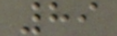89
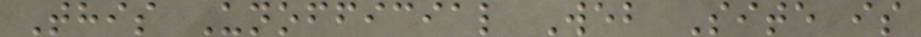This Unofficial Web Site is
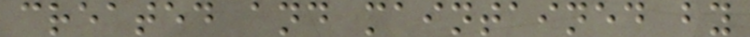created and maintained by
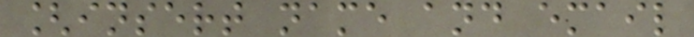[insert name and email
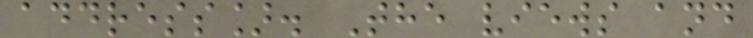address]. The views and
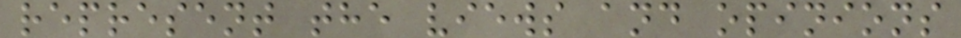represent the views and opinions
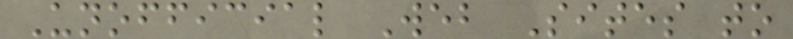Unofficial Web Sites to
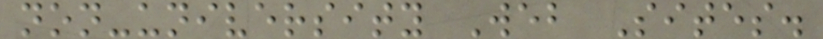non-university Web Sites.
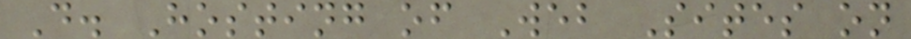D. Hosting of Web Sites on
